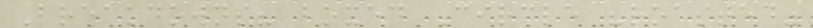Breakdowns? boxed Circle "roasted"
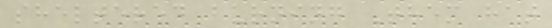sheltered burning Them hat
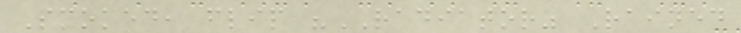Smoked, flip "RADIATOR" Rained
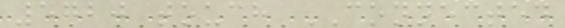5720 touch CONNECTED
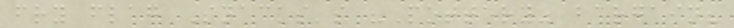fry flag Snacks's "Pottery" bargain?
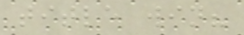title win?
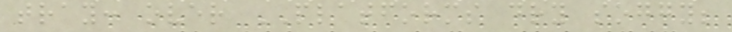tray: over PLATFORMS dry soggy;
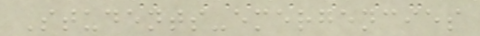Students-emergencies
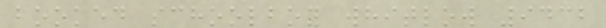booked schoolboy whitlow 9432
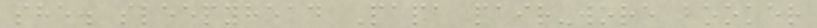she. sleepyhead Papa pair-wore booker
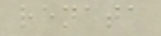renata
